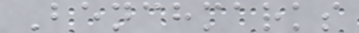Benchmarks
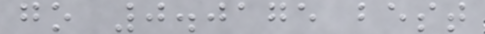go 0.0175 best
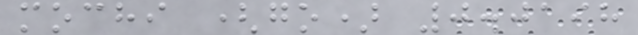mochi (go) 0.0198
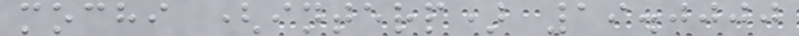mochi (interp) 19.0000
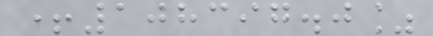+108397.0%
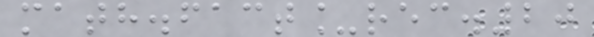math.fact_rec.20
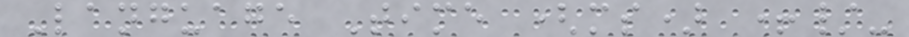Language Time (ms) +/-
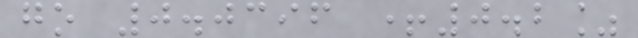go 0.0396 +0.2%
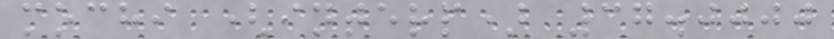mochi (interp) 37.0000
